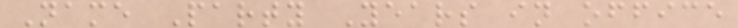Name Party Years in office
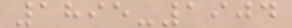1895-1904
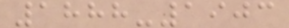1888-1903
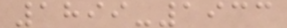1899-1933
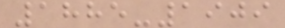1885-1909
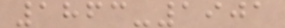1863-1901
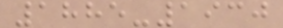1885-1930
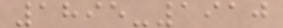1895-1910
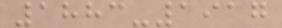1883-1917
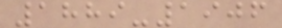1889-1906
